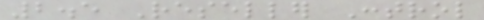2.5 Reseller Control
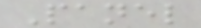Panel
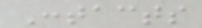Contacts
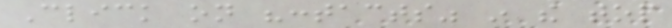Click on "contacts" in the top
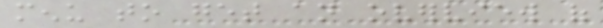menu to get an overview of
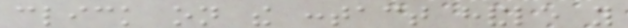click on the contact handle you
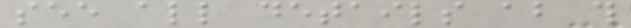see all details about this
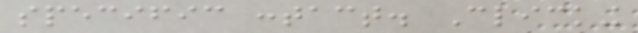specific contact. Clicking
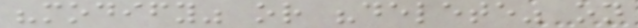"modify" or "delete" on
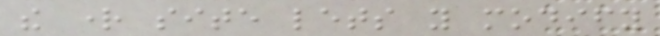the right site lets you modify
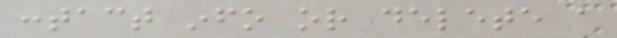contact info or delete a
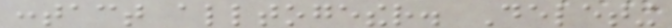contact alltogether. Deleting
